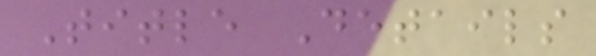Title Details
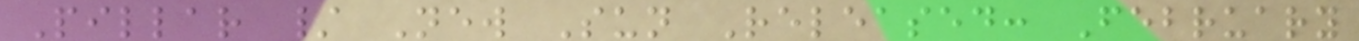Pillar / New Sun Released: February
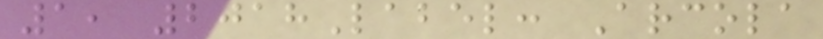1, 2018Label: Arcola
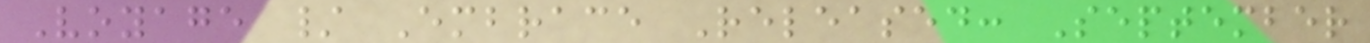Voyage / Embrace Released: September
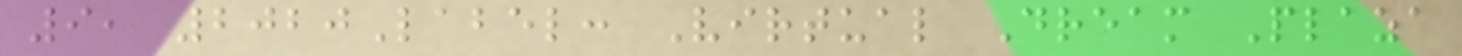9, 2020Label: Virtual Dream Plaza
